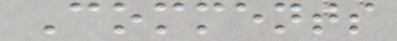Comments
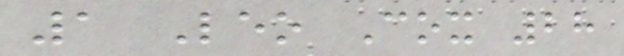1 Leo Cox 28
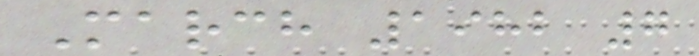March 1982 7
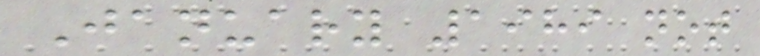January 1989 not
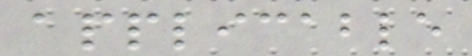applicable
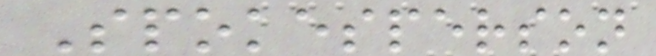Spokesperson
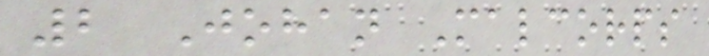2 Johan Malcorps
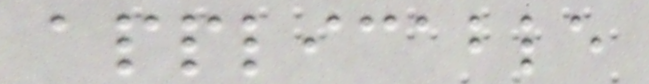applicable
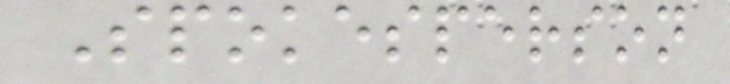Spokesperson
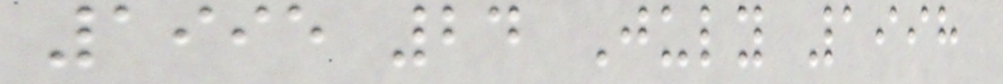1995 24 July 1998
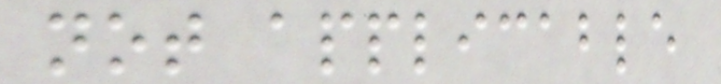not applicable
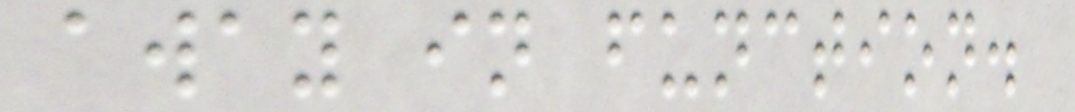away in function.
